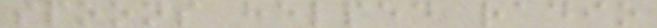spoons helped radio
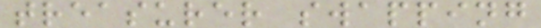treasurer swapping
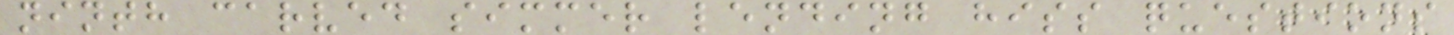ninth carved simmer lending hiss questions
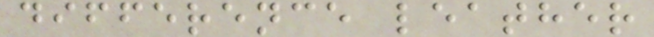difference leather
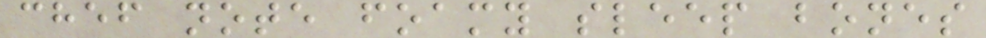chef note foamy sleep bones
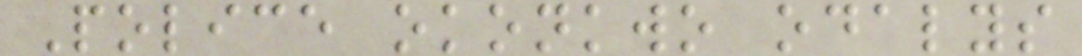Police okonkwo odalys
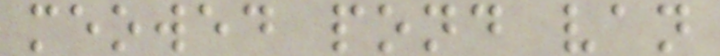meowed pond van
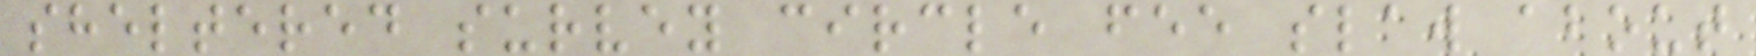sheltered survey circle fee slaw about
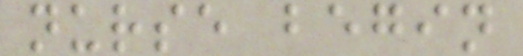nurse begin
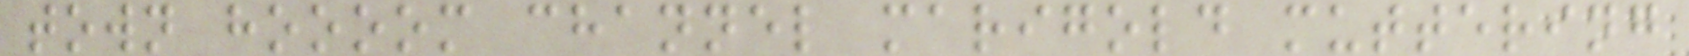town hoooom channel marigold muttering
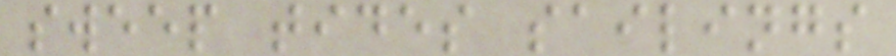sweep tides sailings
